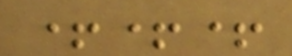+++
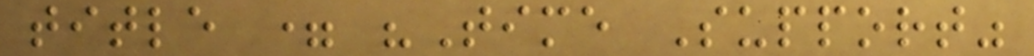title = "Time Support"
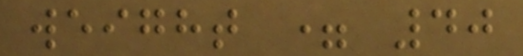weight = 40
